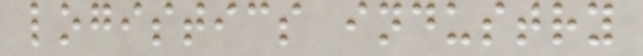logistics industry
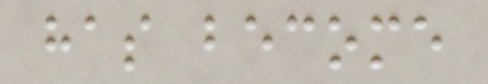has become
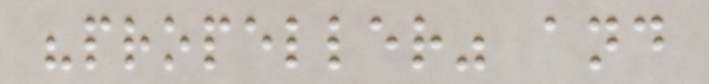"propeller" and
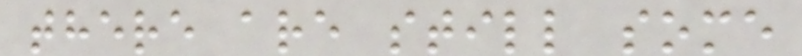there are still some
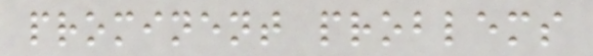prominent problems
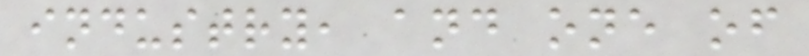industry, and one of
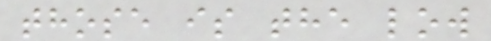those is the low
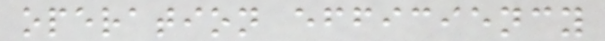operation efficiency
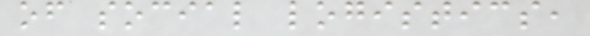of social logistics,
